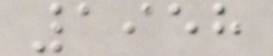1958
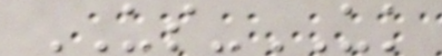US-UK
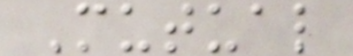Mutual
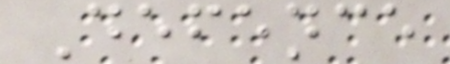Defence
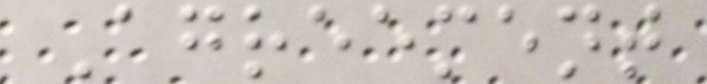Agreement
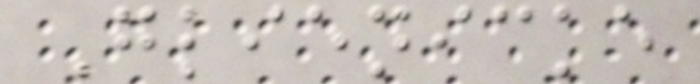Glienicke
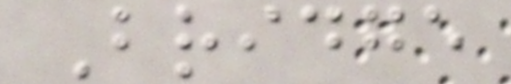Bridge
